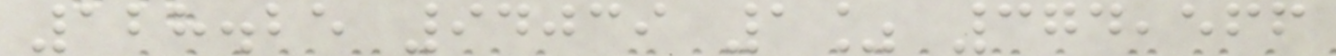128.25 94039 1% 374,566
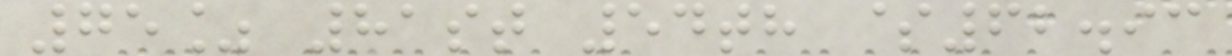75% 81st 54th $62.93
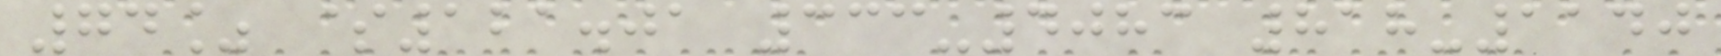74% $121.01 333-4083 818-1140
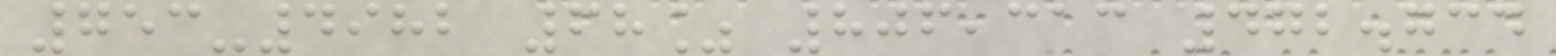753-4982 68% 806,313 472.734
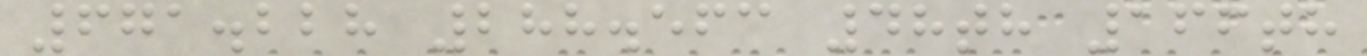671.228 288.563 48th 166th
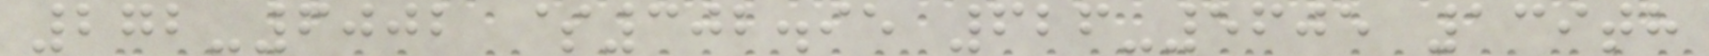272-6002 $302.95 626-5605 139th
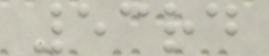53rd
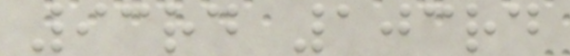93rd 103rd
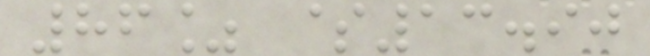86% $13.90
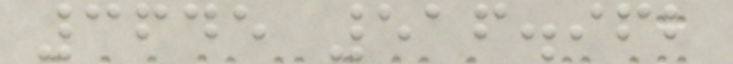3645 516.962
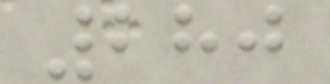280
